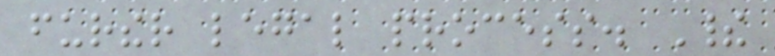further legal process. Their
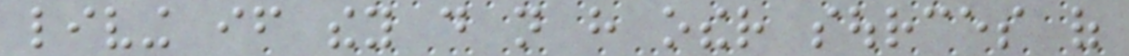living if they do not have other sources of
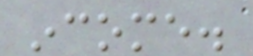income.
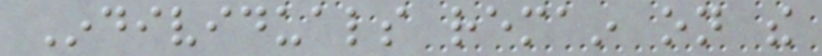Individuals remain on the
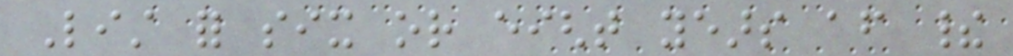List for six or eight years after their
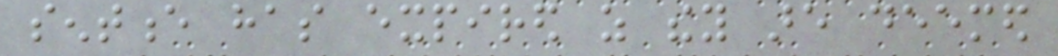sentence has expired as they are deemed
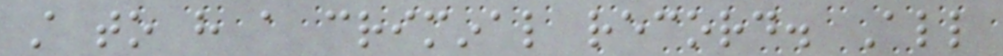still to have a criminal record. All
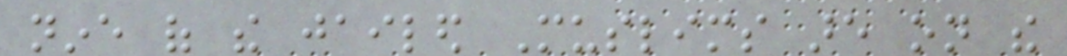nine of the jailed Muslims are on the
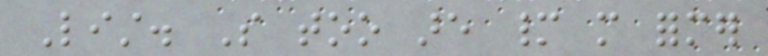List. So too are many more former
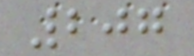207
